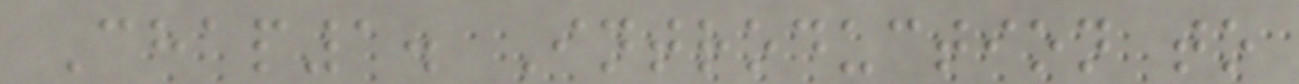Chap1. Introduction to
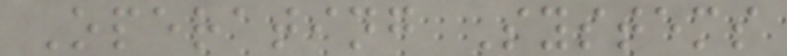Operating Systems
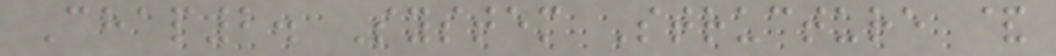Chap2. System Structure &
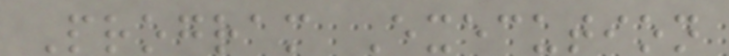Program Execution
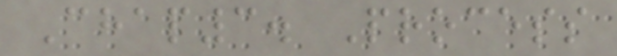Chap3. Process
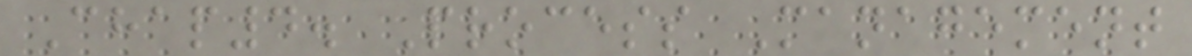Chap4. Process Management
